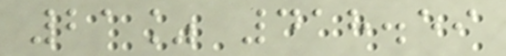21% 418.59
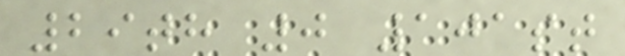29th 0 101st
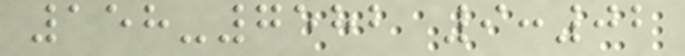158-7582 9:02
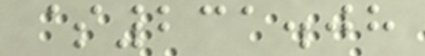$231.08
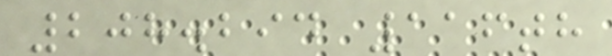208.294 116th
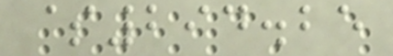$294.25
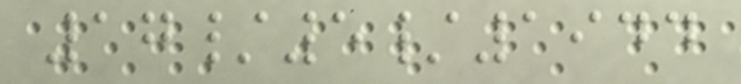17/5/1944
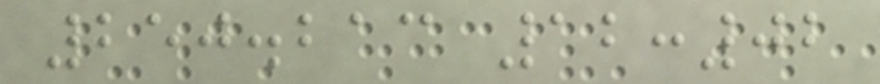250.213 12:02
